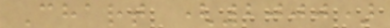Chart (2000)
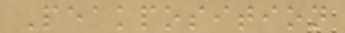Peakposition
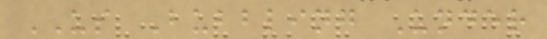US Bubbling Under
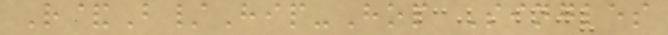R&B/Hip-Hop Singles
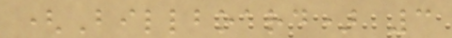(Billboard) 3
